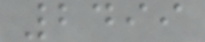2499
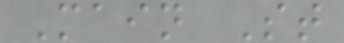Main St
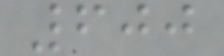600
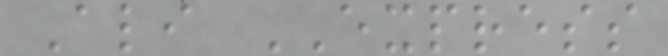Ali EXPRESS
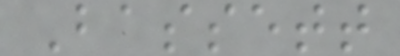Bassett
